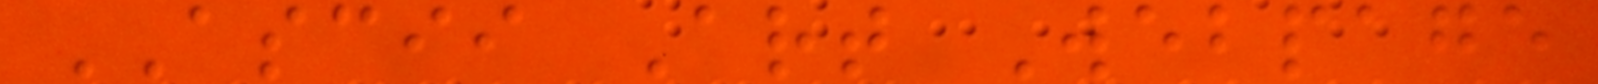ASCII Art Webpage
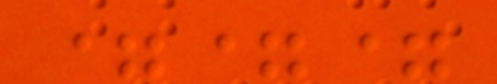===
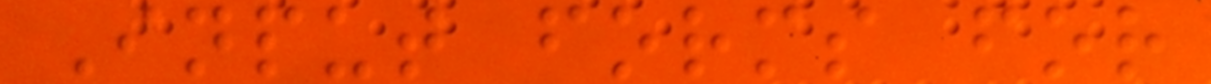Input forms for
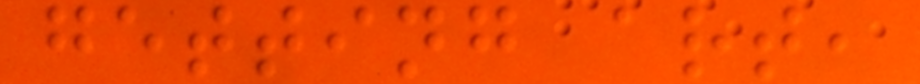getting art,
